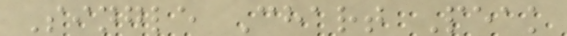Single Chart Peak
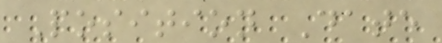Position Date
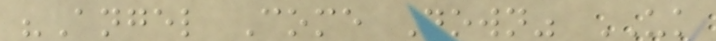"Angel Come Down" UK
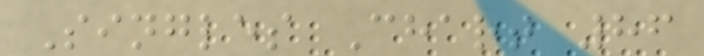Singles Chart 86
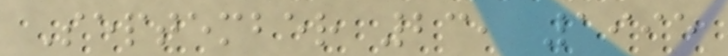September 23, 1995
